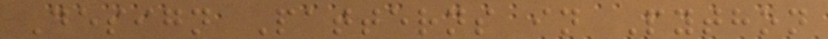Design Patterns in Python
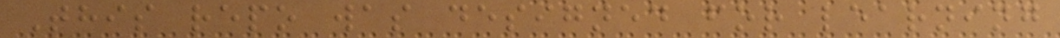This repo was designed for learning
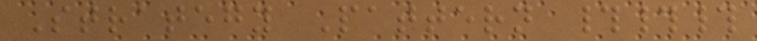Strategy Pattern ###
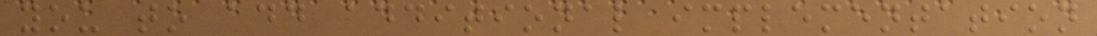you to add additional implementation
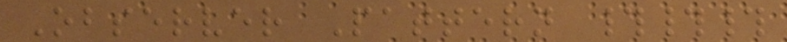Observer Pattern ###
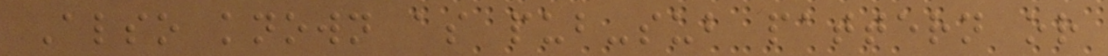Also known as pub-sub pattern or
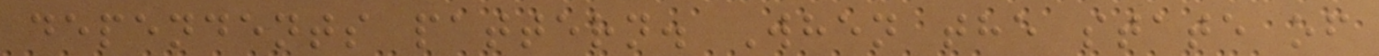dependents pattern. When the state of
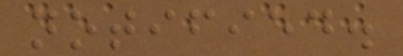notified.
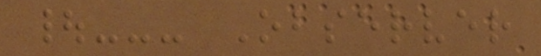|--- Observer
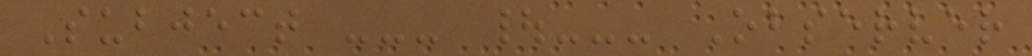Subject --- |--- Observer
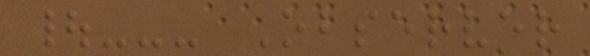|--- Observer
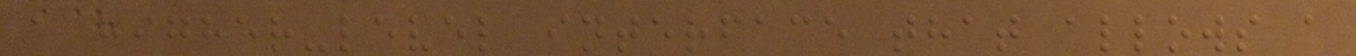a higher-level interface that allows a
